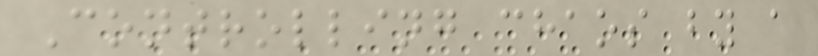Controlling chaos by a
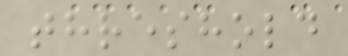threshold
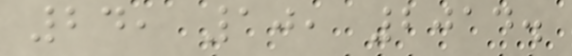24, 10, 2014.
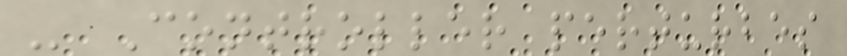- Controller perturbes
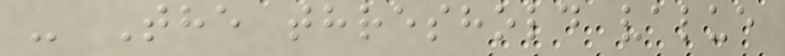- The threshold value
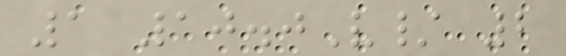1 10.0V/ 2
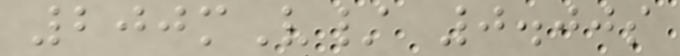200mV/ 0.00s
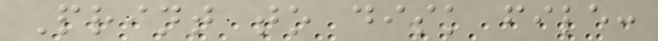Print to disk file:
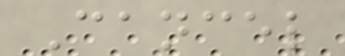Cancel
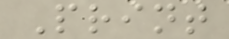Print
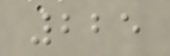225
